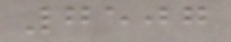7507
